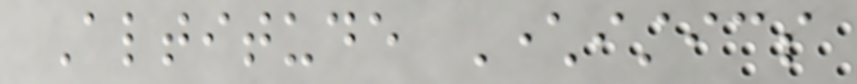Altitude Characteristics
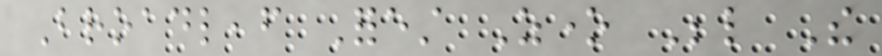Broadleaf Forest Zone Below The
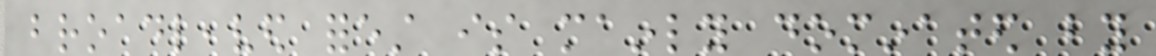broadleaved forest is mainly dominated by
